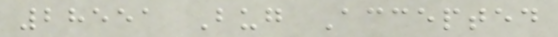28551 Bug Accepted
